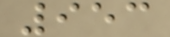953
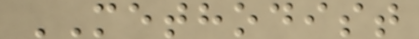METHODIST
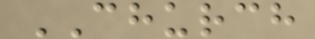CHURCH
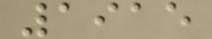1915
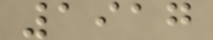1917
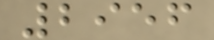2956
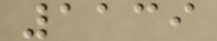1139
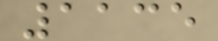1135
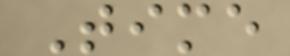Time
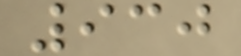930
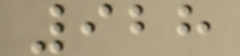928
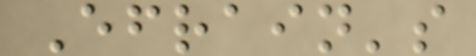Efrain's
